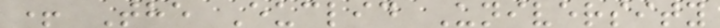+ The Euclid University
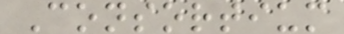Consortium
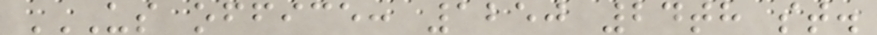US OFFICE: 1250 24TH ST.
